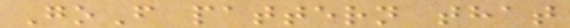GoF pattern that
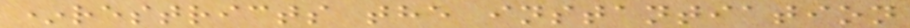*restricts the instantiation
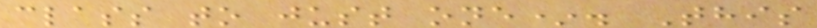class to just one*. This
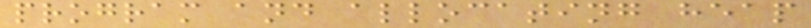program and allocating heap
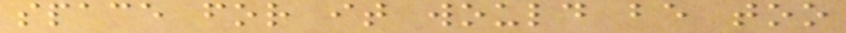space for it would be too
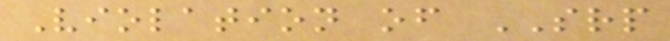Violation of SRP
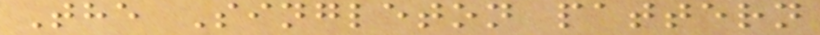The Singleton pattern
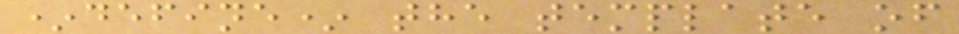*define* the template of
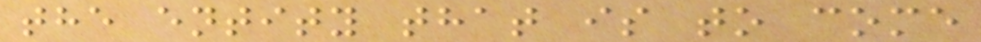the entity that is to come
